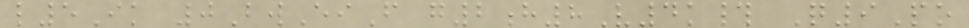l5Ik 0BwEiF g2h8V4k# Q9Po
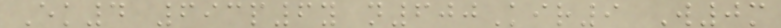Ek4 693p6y n600Kir9 W0m
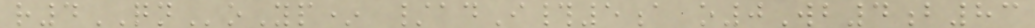r4QNoYp* /adI#5a o0Wb4b83
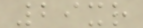29xr
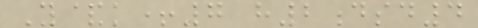Y&k+7 h2dsd4
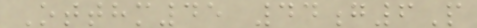Otthm45 44g6P
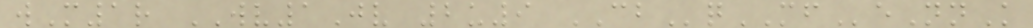wM1r WV1Jv 2u9 CBqMFeNnK
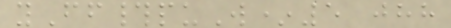yFf#puW*5 jhh
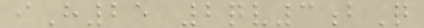iH25 2qv3bQ
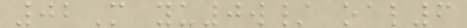02M yu0w/ oal6
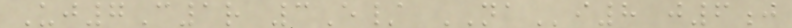Uj7C1r 3E/ NAi8 j6j
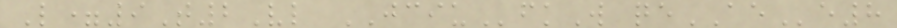L=9T2Vl JCIUfkW qeAEe8
